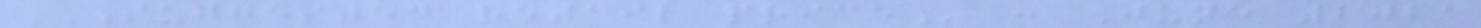SUGGESTED RETAIL PRICE : June 2021
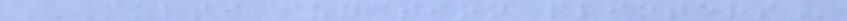MULTI FUNCTION PRINTERS
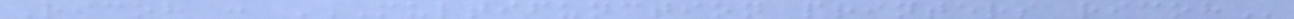Ricoh : MULTIFUNCTION PRINTERS RICOH
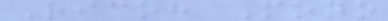Ricoh Mono
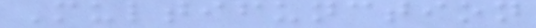Multifunction
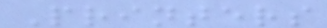Printers
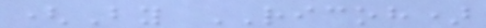(By RICOH)
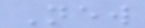New
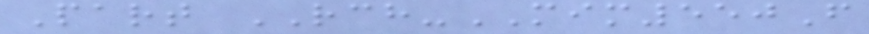Part RCH-MIM550F
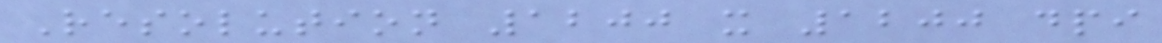Resolution 1200 x 1200 dpi
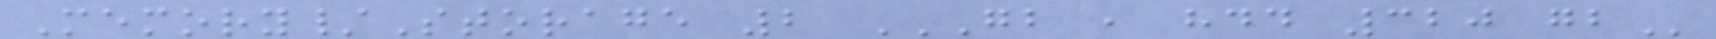Memory/Storage 2 GB , HDD 320 GB
